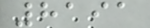8191
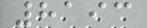8193
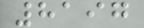8197
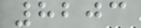8203
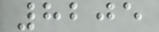8205
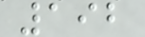192
